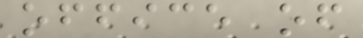office of
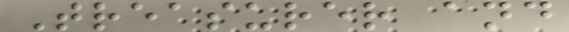Treasurer and
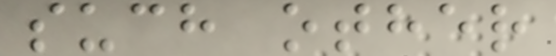such other
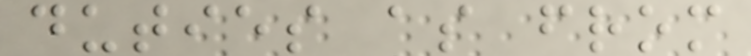duties as from
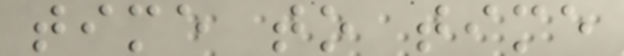time to time
